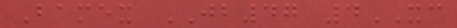Bamex JB47 4XC
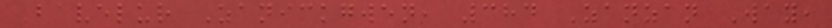Bavelur Zanickgwen, 384 Zanzan Way,
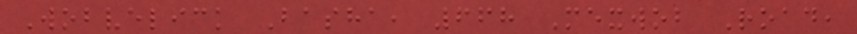Wobvelick Basha, 668 Mexwob Road,
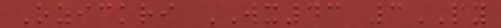Ozickri WX43 3PY
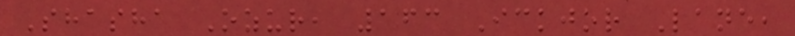Shasha Ozur, 163 Ickjor Lane,
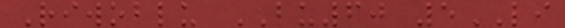Riwoblu BU60 5LI
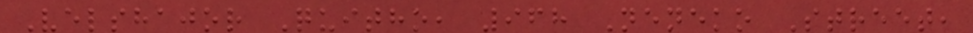Velshajor Quitho, 968 Neneko Street,
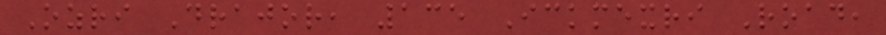Ozri Drajor, 135 Ickmexri Road,
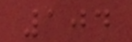104
